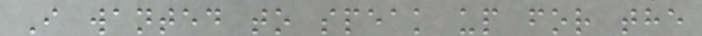I wanted to speak up for the
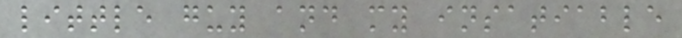little guy and my insatiable
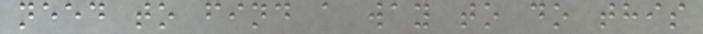need to find a way to do this
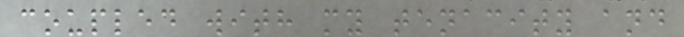coupled with my tenacity and
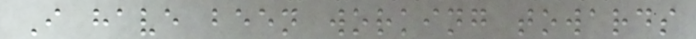I have been working towards
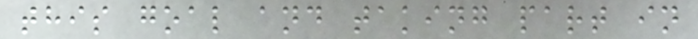this goal and taking part in
